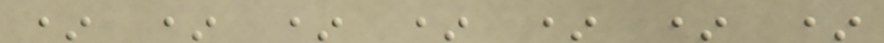* * * * * * *
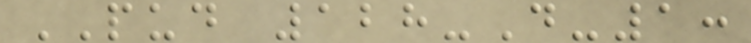PUD 128-D-1:
